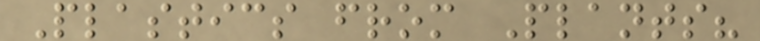Plastics from Plants?
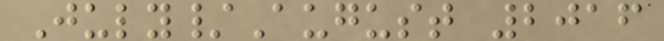July/August 2016
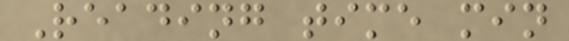Reading time min
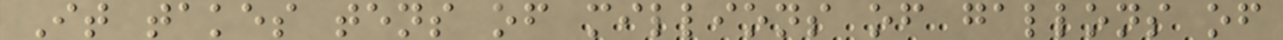It takes tens of millions of gallons of
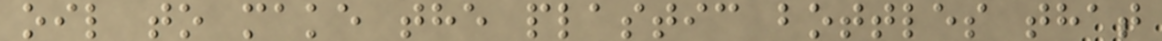oil to make the plastic bottles that
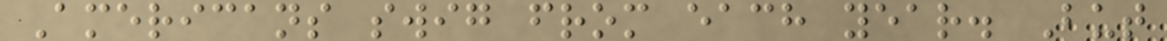Americans swig from each year. But
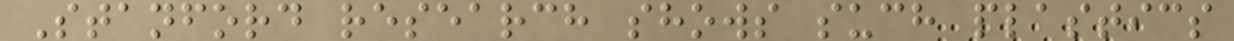Stanford research shows such plastics
